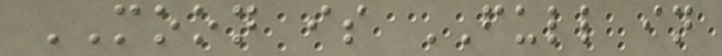MOON is FULL in
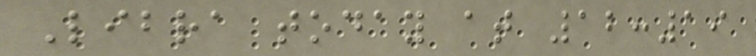Libra today at 12:19
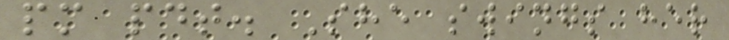pm pdt. She swings her
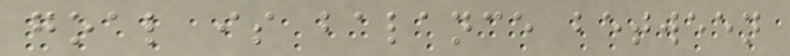goal is balance between
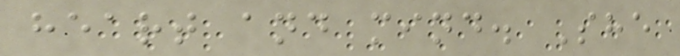heart and mind. She
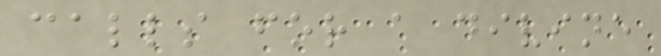calls for a divine
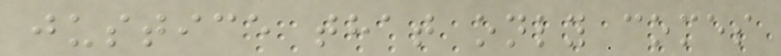justice that only comes
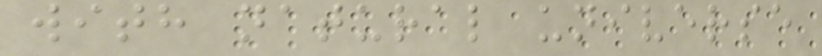with natural universe
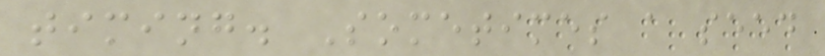timing. Sometimes a seed
